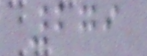279
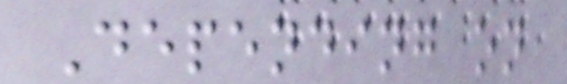Depending on
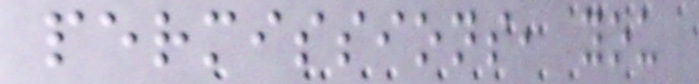permissions, you
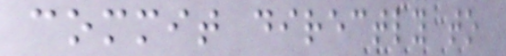commit directly to
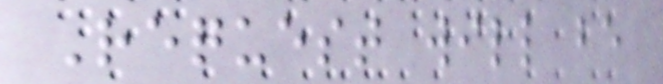Request will be
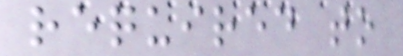required to
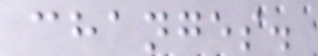changes.
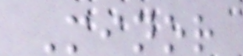Minor
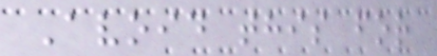Avoid this for
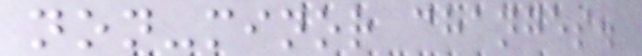non-minor changes.
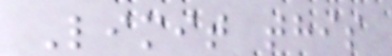Limit this
